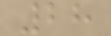28
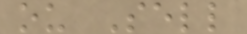ou Sell
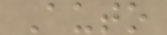Auto
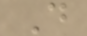D
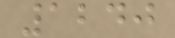1240
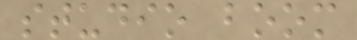studio boom
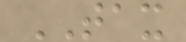TAX
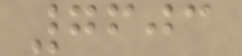7603
